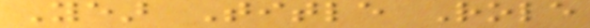Year Title Role
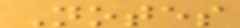Notes
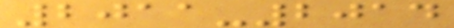2011-2014
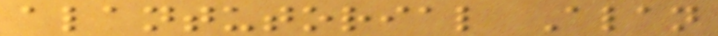alantutorial Alan
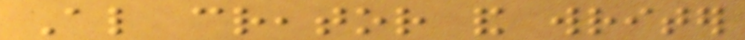Also creator and writer
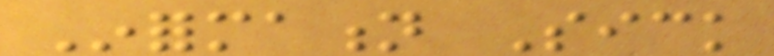Information Sick
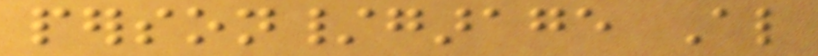person/garage Also
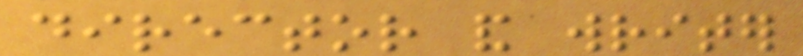director and writer
